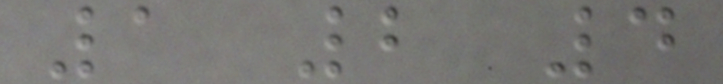1 2 4
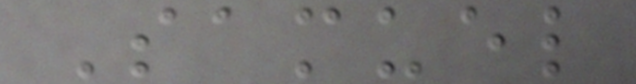Samuel
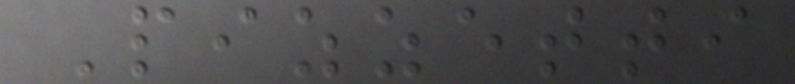Pizzetti
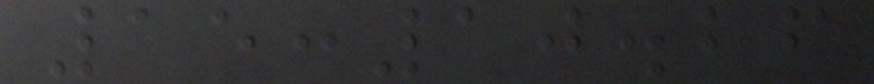15:10.26
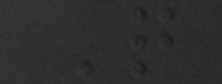Q
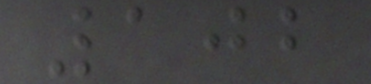102
